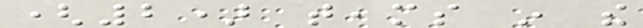(2) teams in the
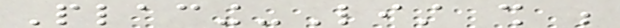Placing-List shall be
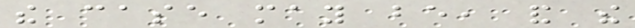the case may be, and the
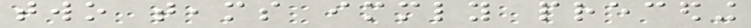two teams immediately preceding
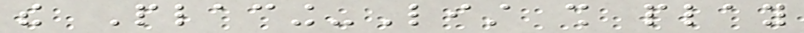the Placing-List shall play
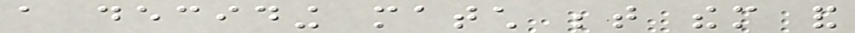a deciding match between them and
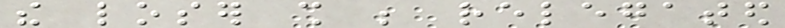the loser shall be relegated
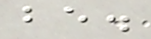be.
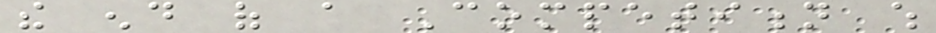the end of a Competition which
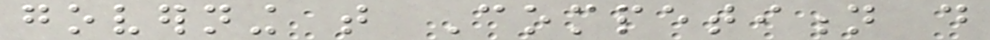governing that Competition do
